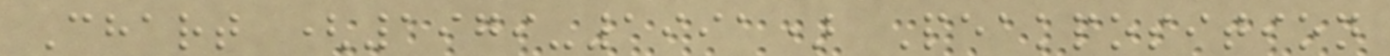Chart (1979-1991) Peakposition
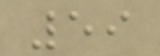59
